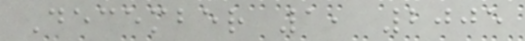December 1, 2005
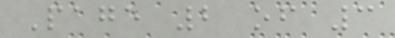Page 2 of 3
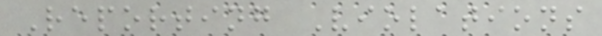Reporting Violations
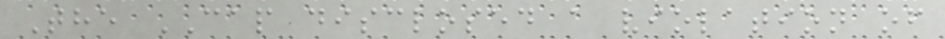The CAP disclosed a violation of
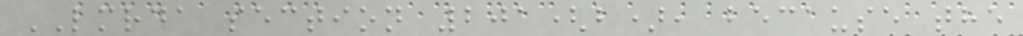LMRDA section 201(b), because the
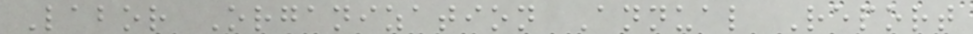Labor Organization Annual Report
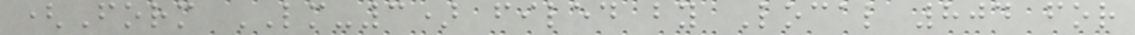(Form LM-3) filed by Local 804 for
